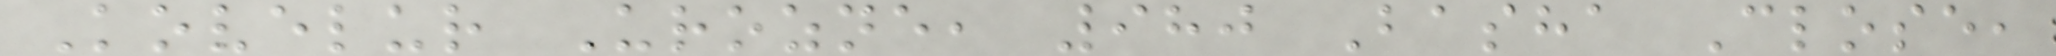Kovelur Urozne, 980 Basha Close,
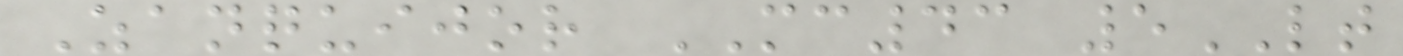Zanquijor MC43 5LT
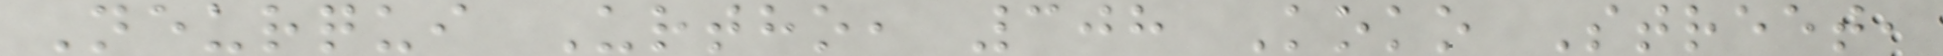Neurqui Urtho, 308 Koko Street,
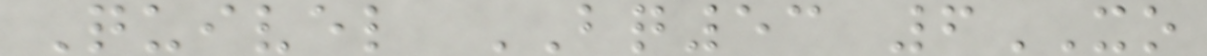Quivel BQ53 6XO
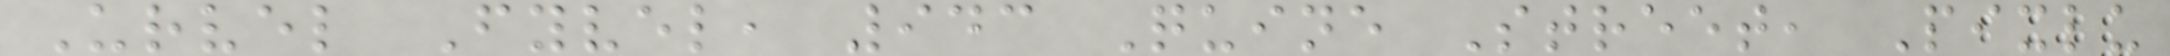Urvel Fyvel, 943 Quine Street, Pixlu
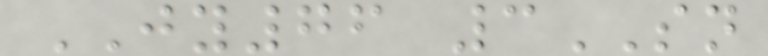JY76 3SN
